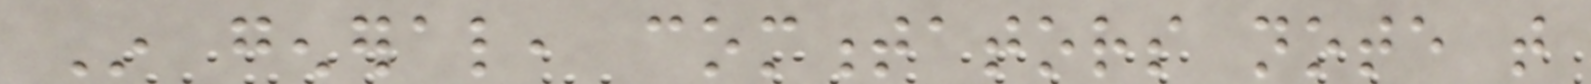In general, commentators note that
